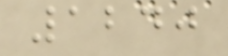1240
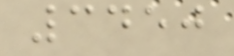3450
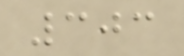303
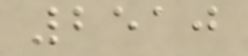2510
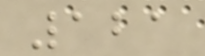121
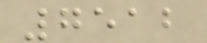7512
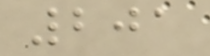201
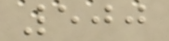500
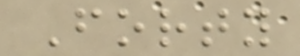Forty
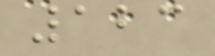123
